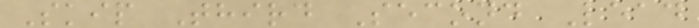Skip Third Second Lead
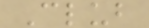Club
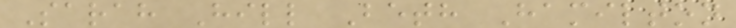Sarah Hill Beth Hamilton
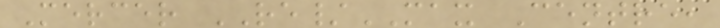Mercer RE/MAX Centre,
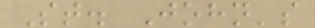St. John's
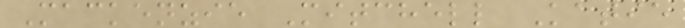Mackenzie Mitchell Katie
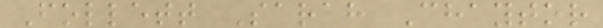Follett Sarah Chaytor
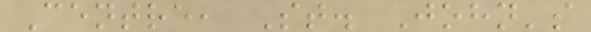Centre, St. John's
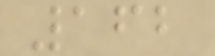162
